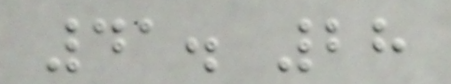41. 28
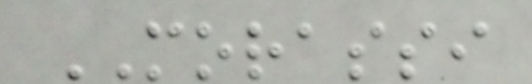MORASSI
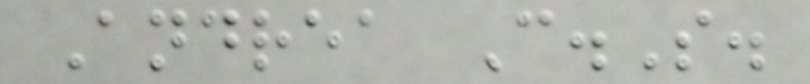Andrea C.S.
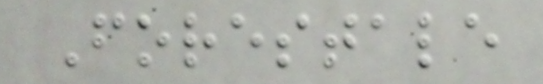Forestale
